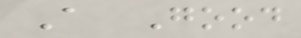A Good
